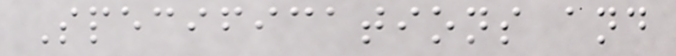Specifications and
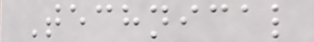Technical
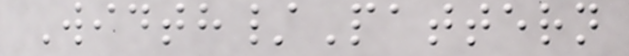Width/Pattern
